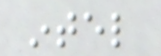intel
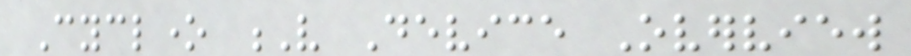Cyclone V Device Overview
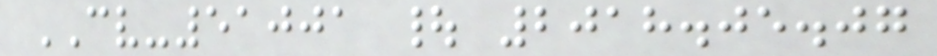CV-51001 | 2018.05.07
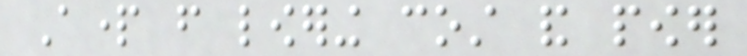Apart from lowering cost and power
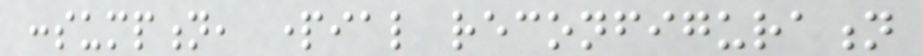consumption, partial reconfiguration
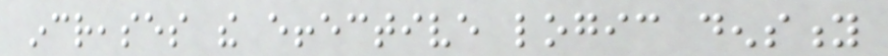increases the effective logic density
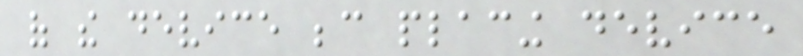of the device because placing device
